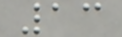13
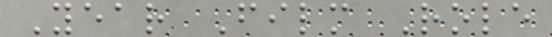Year Film Role
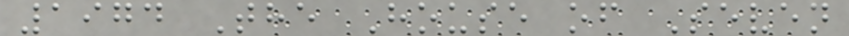1974 The House of Seven
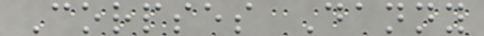Corpses Danny
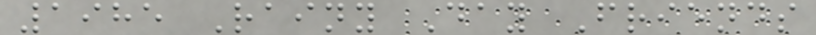1985 Rainy Day Friends
